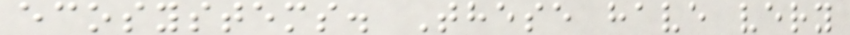ecosystems. These have very
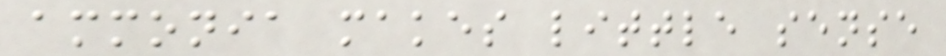ammonia makes little sense
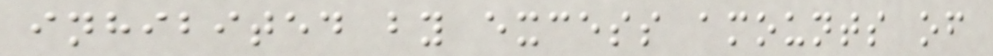inhibited by excess amounts of
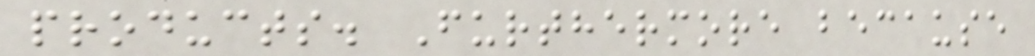products. Furthermore because
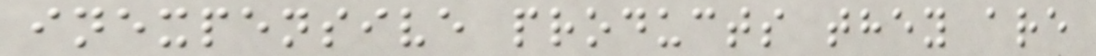inexpensive products they are
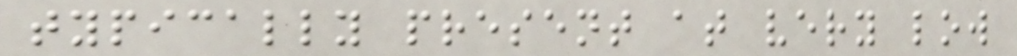typically present at very low
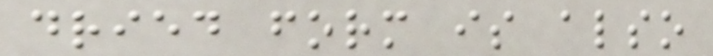dried form is also
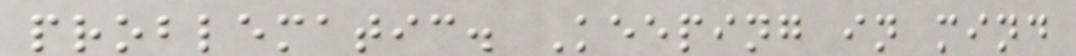problematic. Keeping in mind
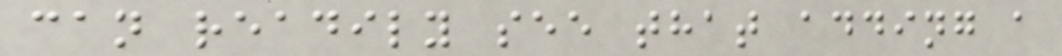can readily see that adding a
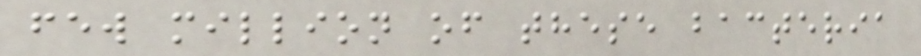few million of these bacteria
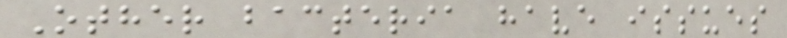Other bacteria have issues
